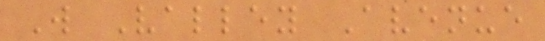W Valley Avenue
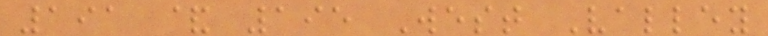191 & 195 West Valley
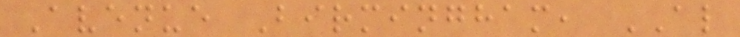Avenue Birmingham, AL
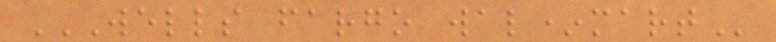WELLS FARGO WAL*MART
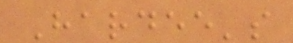Hardee's
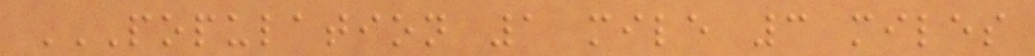POPULATION 1 MILE 3 MILES
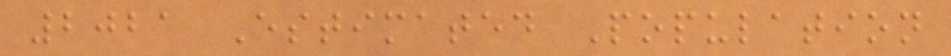2021 Estimated Population
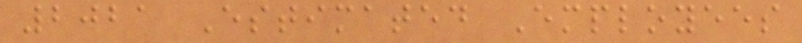2021 Estimated Employees
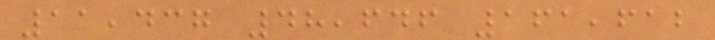11,437 48,646 161,612
